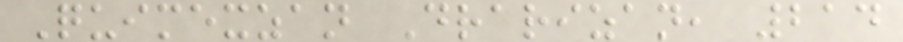Quimexzan Drarizan, 214
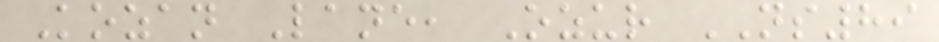Kozan Lane, Ozur NS89
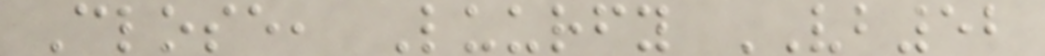Close, Luurfy VB52
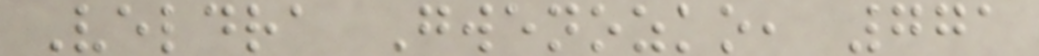Veldra Gwenozko, 771
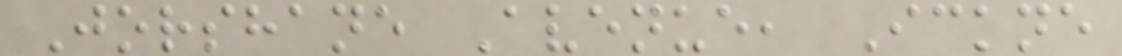Jorshane Avenue, Ickne
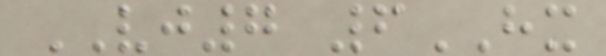VJ7 6HX
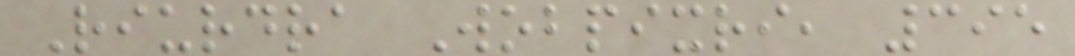Riurdra Wobpixri, 395
